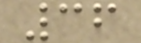36
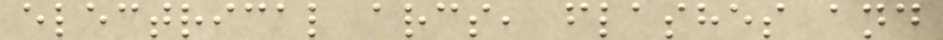electrical arcs, flashes and
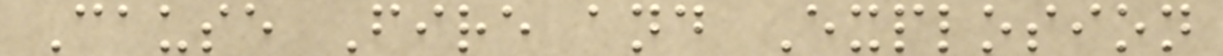Cause Fire and Explosion
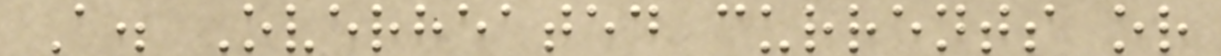A. Overheated currents or
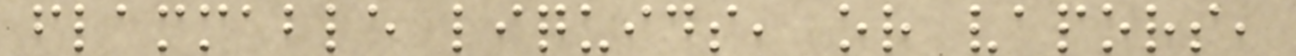flammable liquids, or vapors,
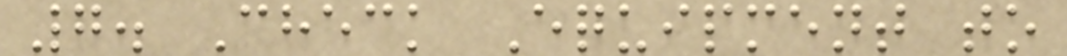7. Check Equipment to
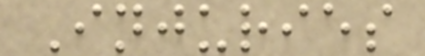Injuries
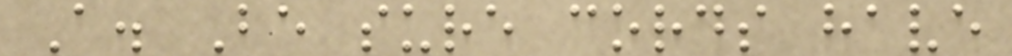A. Be sure cords have
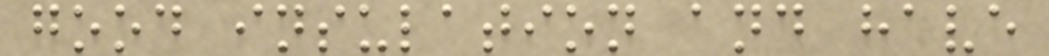good insulation and have
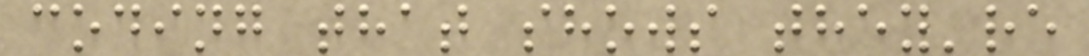coding that shows they're
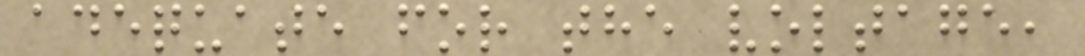adequate for the voltage,
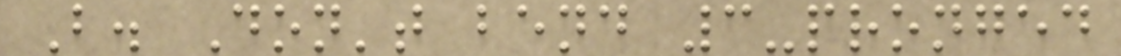B. Don't bend 3-pronged
